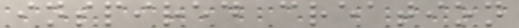inspired creation
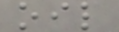oil
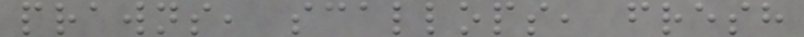prawns, scallops, fresh
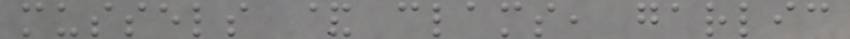mussels & clams, garlic
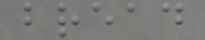bread
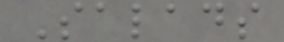Salads
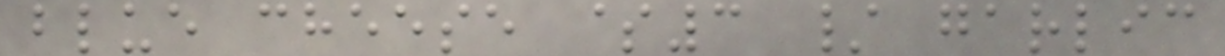blue cheese $3 / garlic
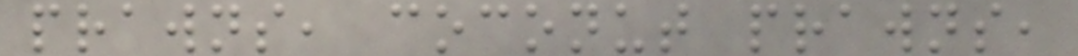prawns, coconut prawns,
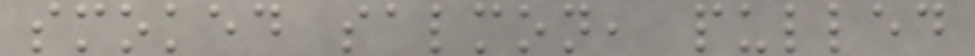smoked salmon, pulled
